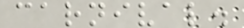carnival.
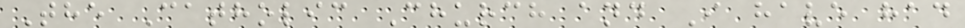The Catholic Church and I have had
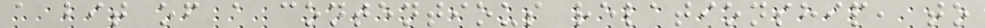a bit of a contentious relationship, to
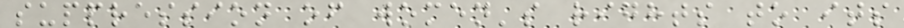suppression of women's rights to its
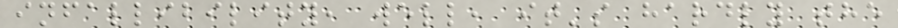infallibility, well, it's hardly the
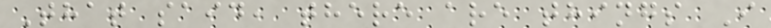That said, there are things I
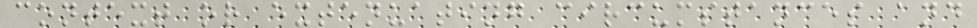context or extenuating circumstances and
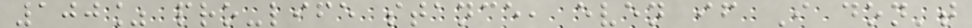100% pro-life stance, even if I don't
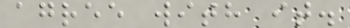agree with it.
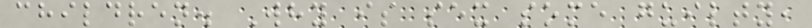children. Why is sex some guilty,
